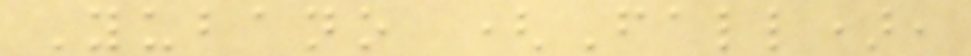Yubano (Fall),
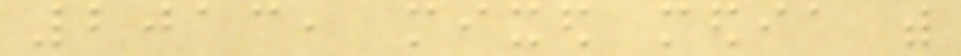2013, mixed media with
